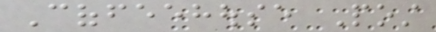Coffeehouse Post
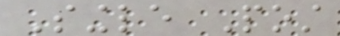Single Post
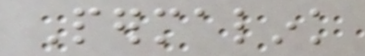Permalink
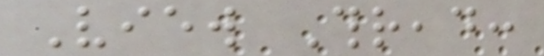View Thread:
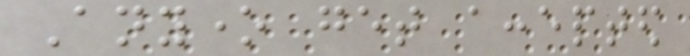Anyone get accepted
